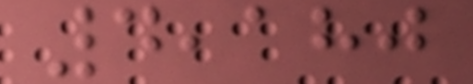4,180
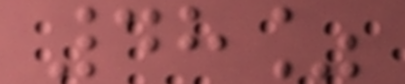48%
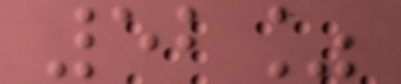52%
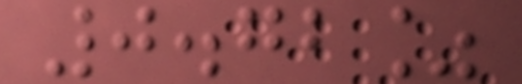0.72%
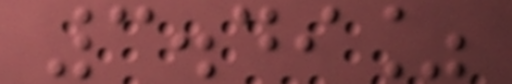3.49%
